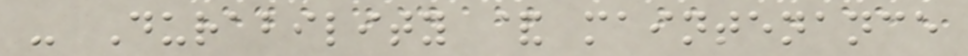- Durability & maintenance
